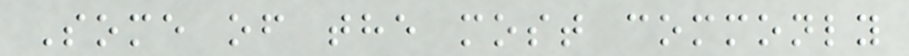Some of the most commonly
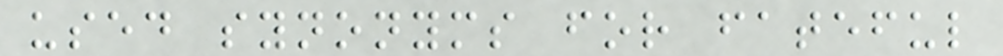used synonyms for fateful
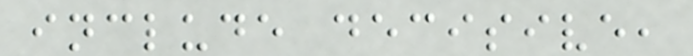include decisive,
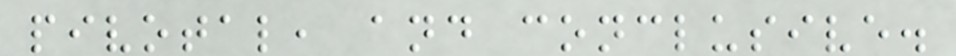pivotal, and conclusive.
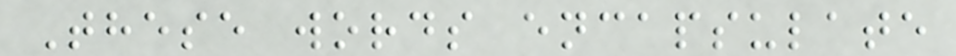These words encapsulate
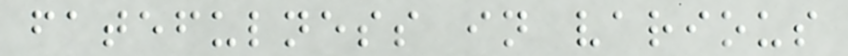fatefulness in various
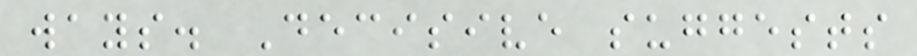ways. Decisive suggests
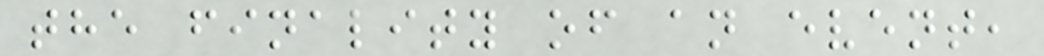the finality of an event,
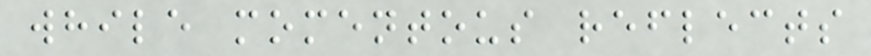while momentous reflects
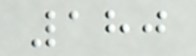180
